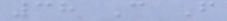38 C F
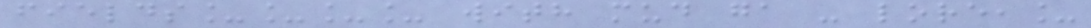fields____ with mud ga - lore,_
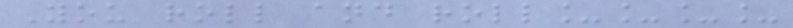You roll and roll____
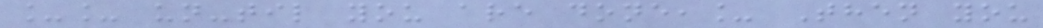__ un-til you are done,_ Then you
